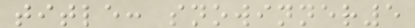title: snowinner5
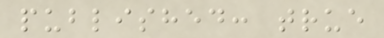published: true
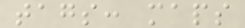tags: maps
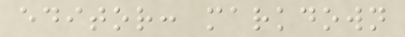editor: markdown
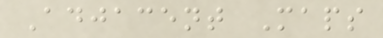Adjacent Maps
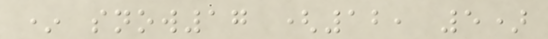* snow17 (12, 5)
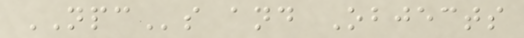NPCs and Objects
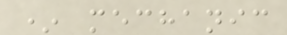* mechanic
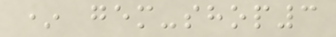* gem-shop3
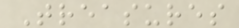Treasures
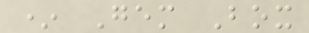* Gem Box
